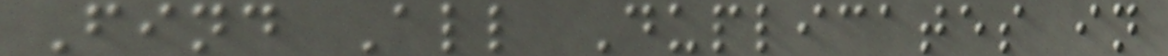Find All Duplicates in
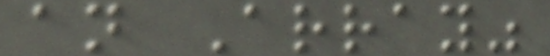an Array"
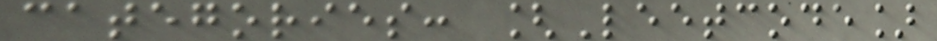categories: [Leetcode]
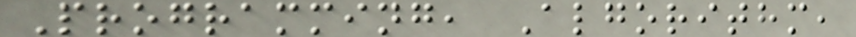Programming, Algorithm,
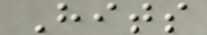Hits
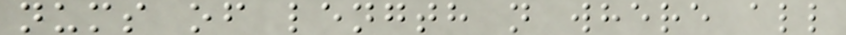nums of length n where all
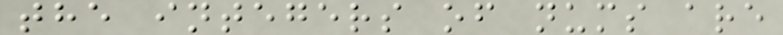the integers of nums are
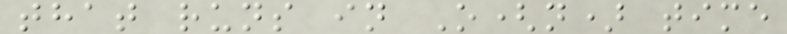that runs in O(n) time
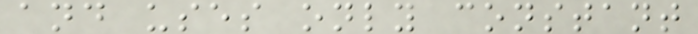and uses only constant
